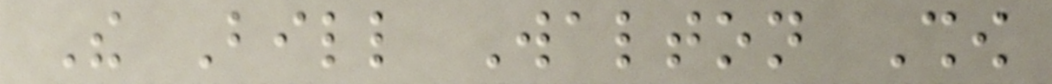The Bill Walton Show
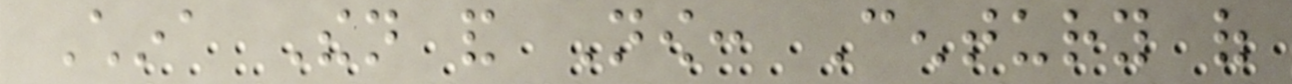China Then and Now: Century of
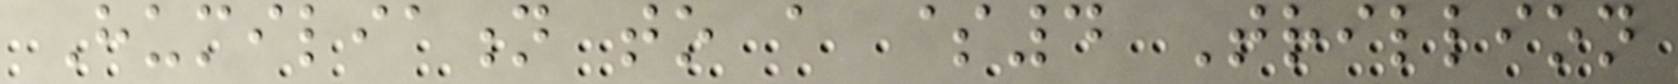Humiliation to a $4 Trillion
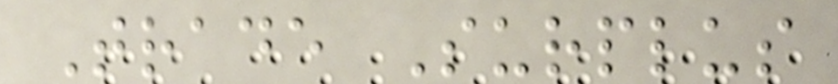Trade Surplus
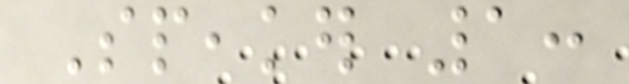Speaker 1:
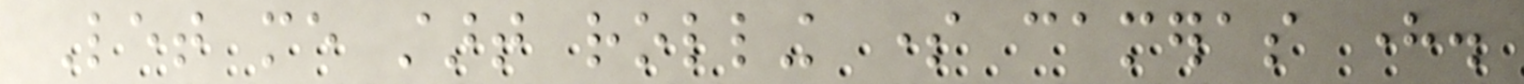Let me start rolling some cameras here.
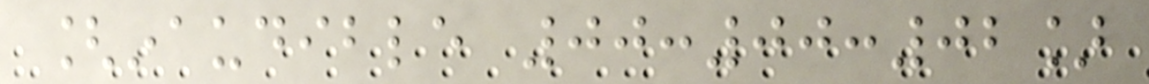[inaudible 00:00:02]
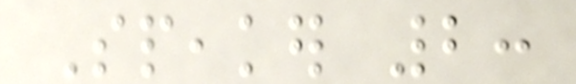Speaker 2:
